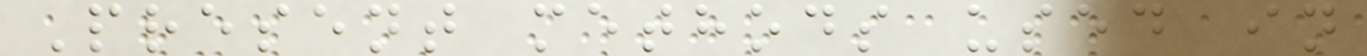Present methods used in
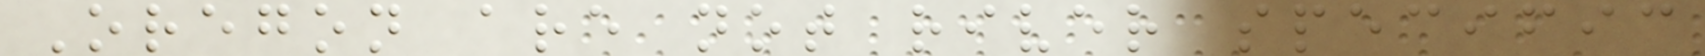Oregon are not river specific
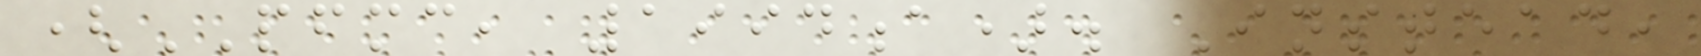(PFMC, 1994a). Instead,
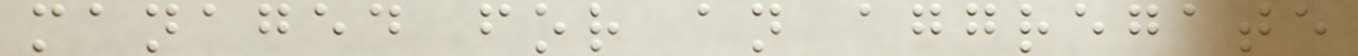managed for an aggregate
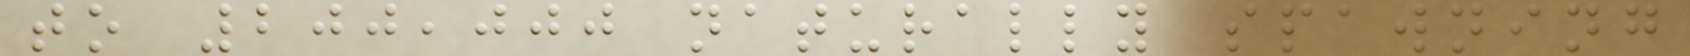to 200,000 naturally spawning
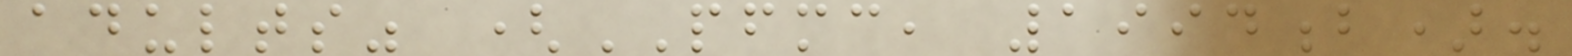adults" (PFMC, 1994b).
